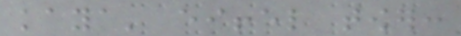kaya' eiffel tower:
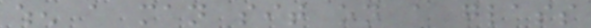when a man sit on a glass
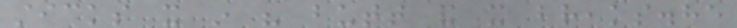sticks it in his butt and it breaks.he
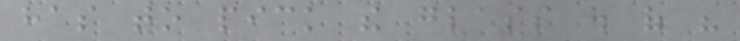has to pick the glass out of his
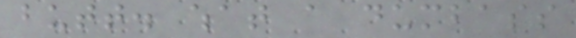butt. what a dumbass
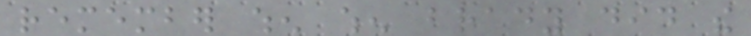remember when when brady did the
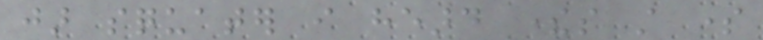jar squater i heard theres still some
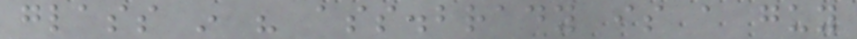glass in his ass.brady is a guy
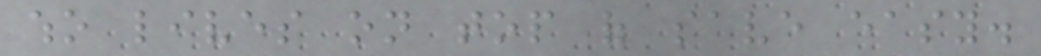who lives on top of save easy.
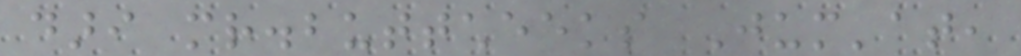dari mr.buttcheeks Jum'at,
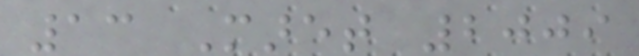13 Maret 2009
